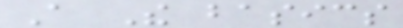A The basics
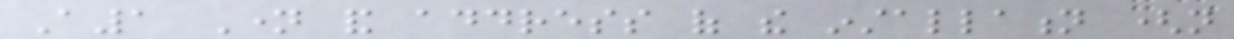A1 Name and address of the installation (not
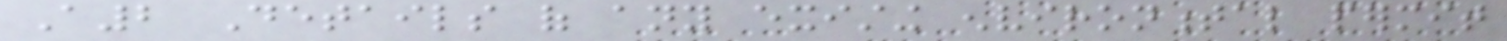A2 Details of any existing environmental permit
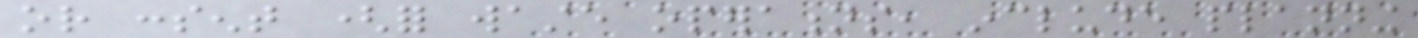or consent (for waste operations, include planning
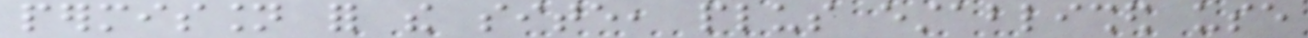permission for the site, plus established use
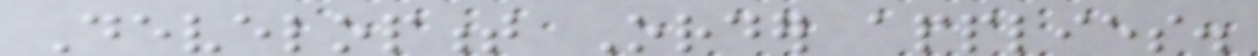Development Order applies.
